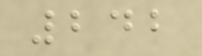242
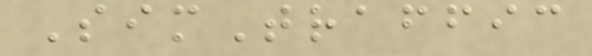SimTraffic
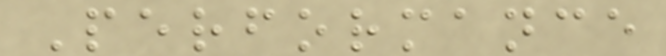Performance
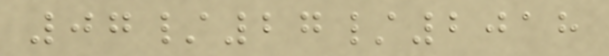07/27/2018
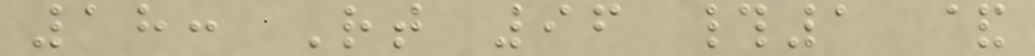18: Rt 96 #1 &
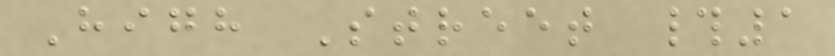High Street #1
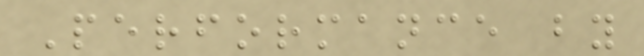Performance by
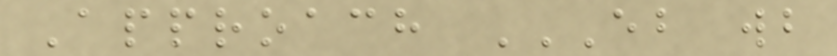Approach EB WB
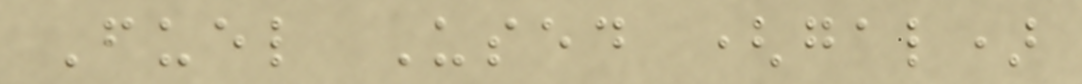Fuel Used (gal)
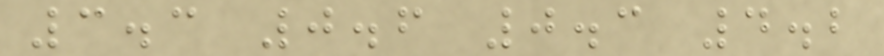3.3 0.6 0.3 4.2
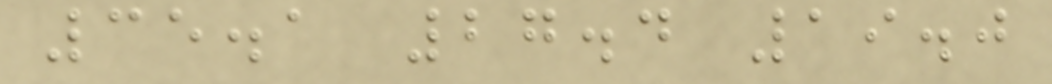35.1 27.4 19.0
